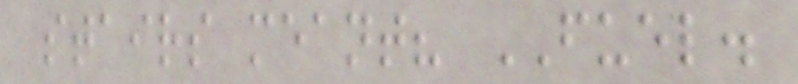stairs meant? FUEL.
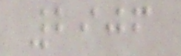2906
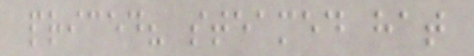priced? steamed hat
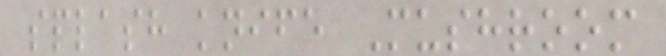splash knife Mushroom
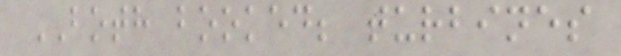BOTH booked; turbines
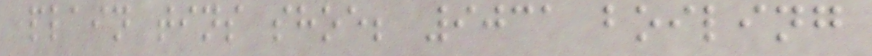plain tins shoe; 9031 boiling
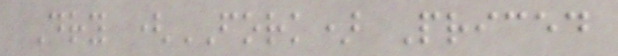Dry (FORK) Priced
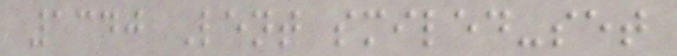1340 Lent smiled-set
